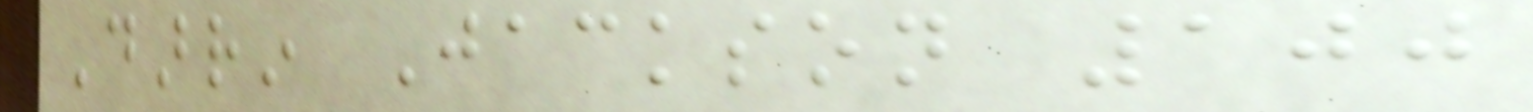Darrin Jackson 100
